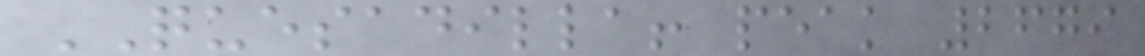QUESADILLA! peak 2679
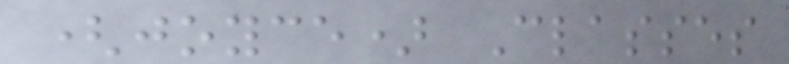(joyce) Classes
